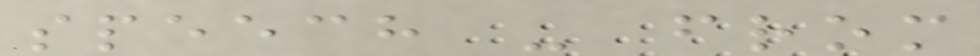speech - from
